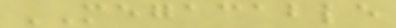MEGACABLE
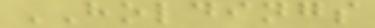HOLDINGS
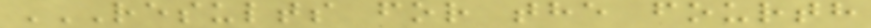RESULTS FOR THE FOURTH
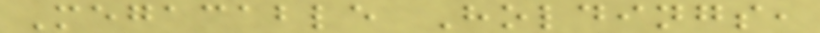Megacable Holdings,
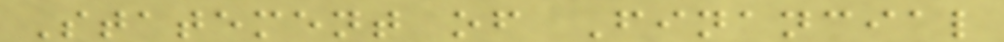Statement of Financial
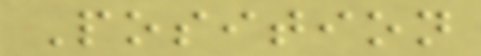Position
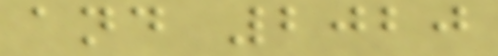and 2020
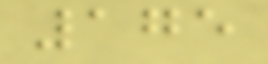175
